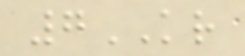7KR
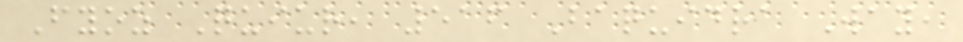Fyoz Quiur, 516 Baquidra Way,
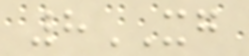8XG
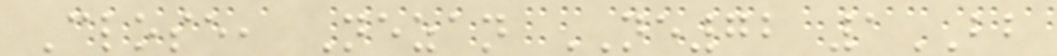Close, Nezan NE72 1BB
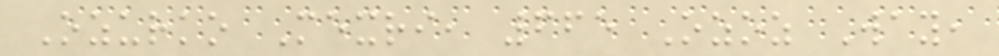Ozurko Mexri, 665 Ozoz Way,
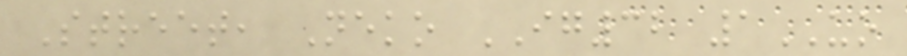Street, Neko IG32 1UO
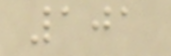101
